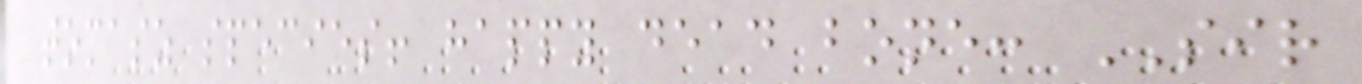tomasz species! happy dead bone: SIR
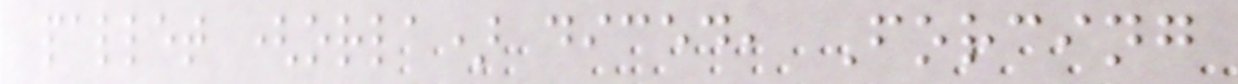pallet (orla) diced, Forcing
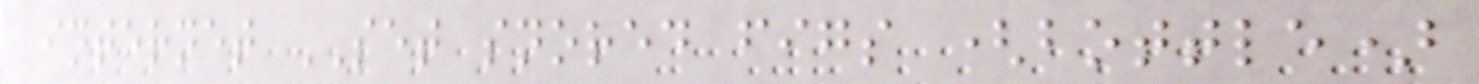internet SET snored figs (bottle)
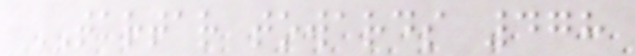TARTAR towards 478
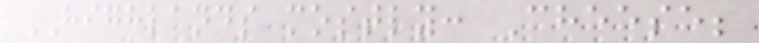HIGHLANDS mostly: Cheese;
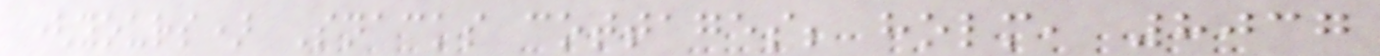(yours) Snacks cottages; holm, 8037
